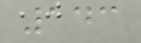143
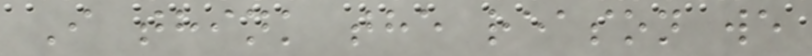I think the reason we
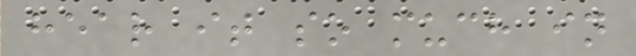hear it so much in
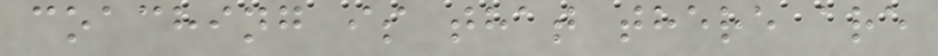coaching is that there are
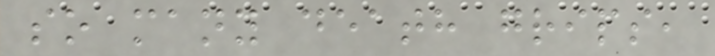so many death grips,
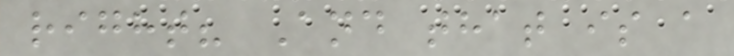right? And that is a
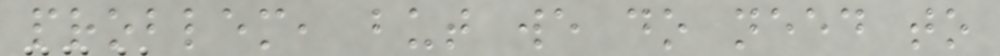problem, but we do need to
